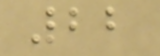22
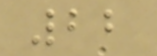22
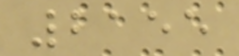2155
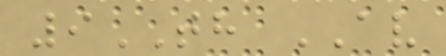9TH AV
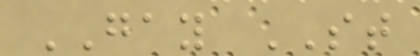GAY ST
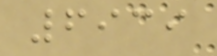6939
